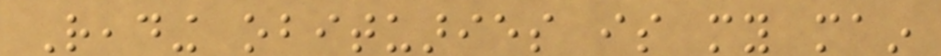Reading obituaries is my main
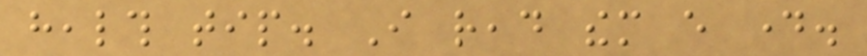health tip. I read them every day.
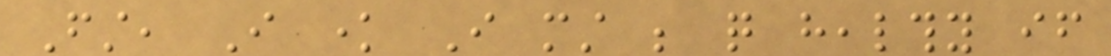First, I know I must be quite healthy if
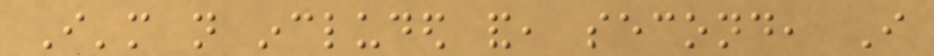I'm not included and, second, I
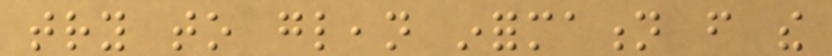try to glean information from the
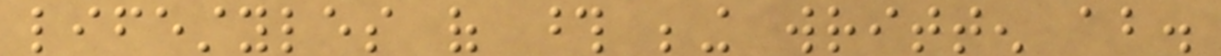lifestyles of those being written about.
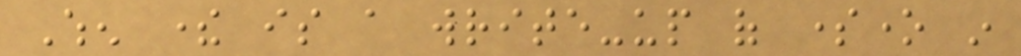When there is a write-up of someone in
